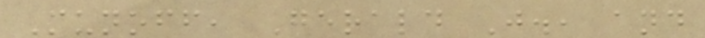Munoff, Gerald J., and
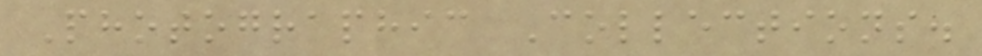Photographic Collections.
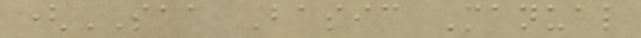(SAA Basic Manual
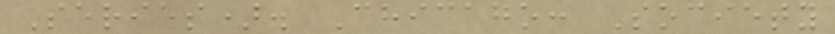Series). Chicago: Society
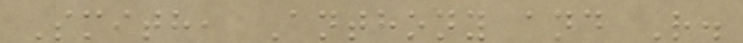Smith, Anthony and R.
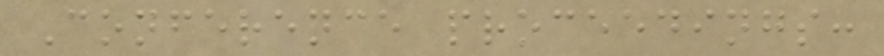Conference proceedings:
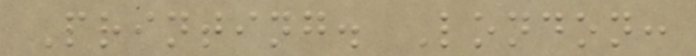Printing. London:
